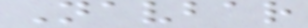Navbar
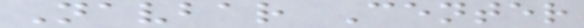Navbar Center
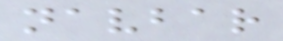navbar
